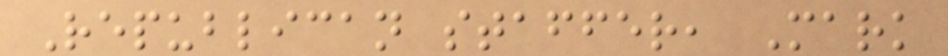Republican staffer, Mark
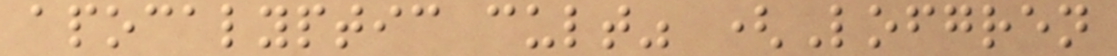apocalyptic cult" (Lofgren
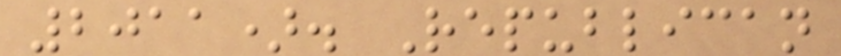2011). Republican
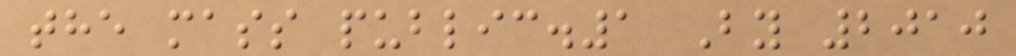the mass public.1 By 2010
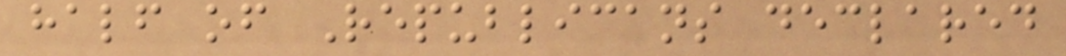half of Republicans declared
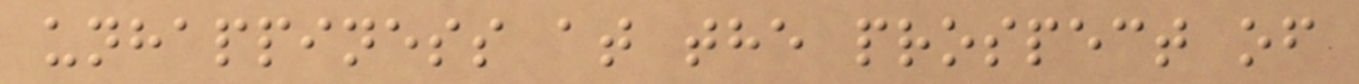unhappiness at the prospect of
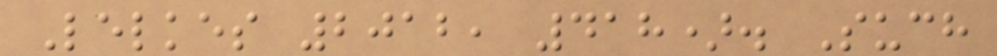Lelkes 2012, 418). Such
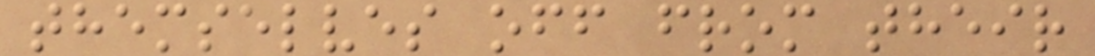themselves off from their
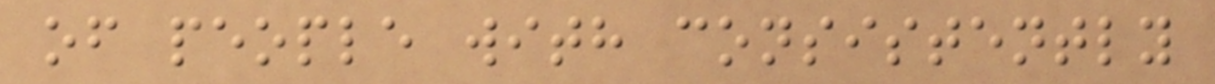of people with consistently
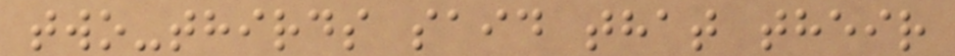two-thirds said that their
